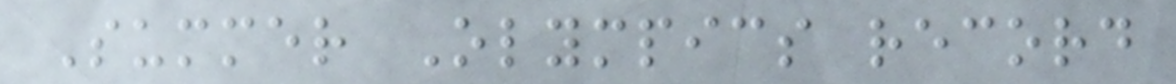Summer Olympics record
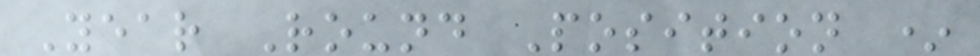Year Round Position *
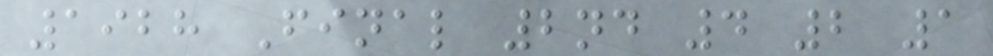1928 Final 2nd 4 2 1
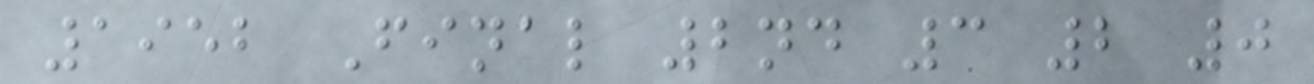1952 Final 2nd 3 2 0
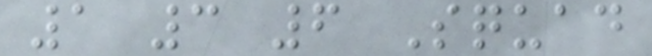1 3 6 Squad
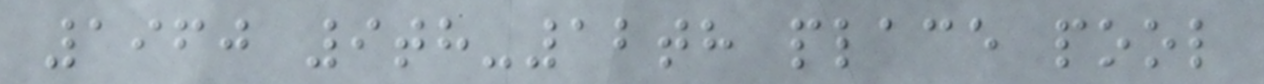1960 9th-12th place pool
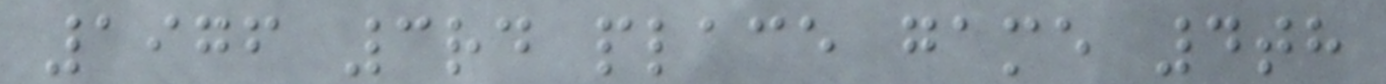1976 3rd place game 4th
